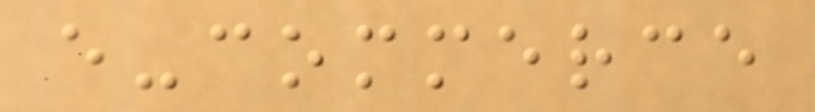e-commerce
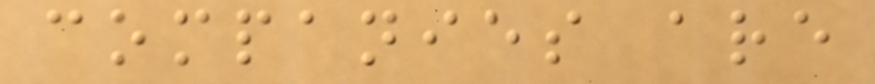companies are
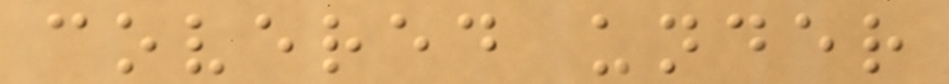covered under
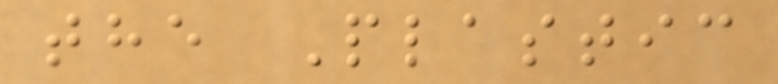the Plastic
